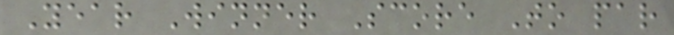Year Winner Score To par
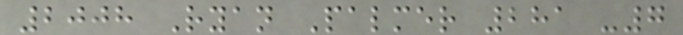2008 Ryan Palmer 281 -7
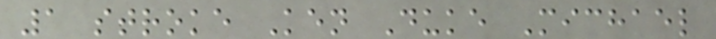1 stroke Ken Duke Michael
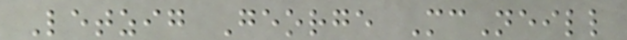Letzig George McNeill
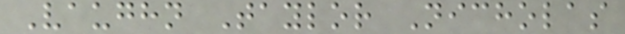Vaughn Taylor Nicholas
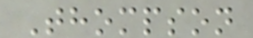Thompson
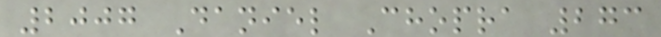2007 Daniel Chopra 273
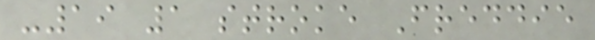-19 1 stroke Freddie
